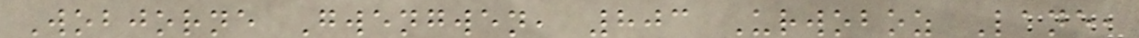Wobjorne Gwengwen, 803 Urwoboz Lane,
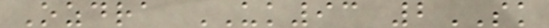Ozdra UK93 2SK
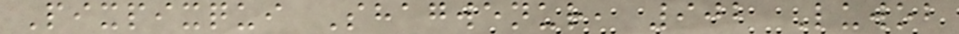Pixpixqui Shagwenur, 902 Luwob
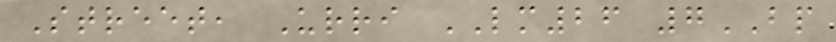Street, Urri LM26 7BP
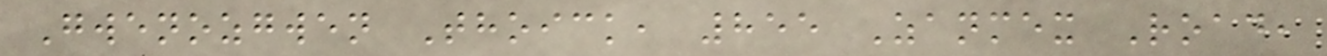Gwenozgwen Thoick, 855 Zanmex Road,
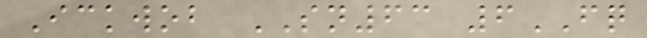Ickwob SN63 6FQ
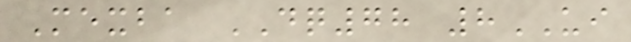Mexba DQ78 8UI
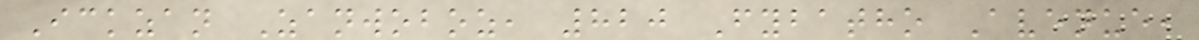Ickzan Zanwoboz, 820 Fybatho Avenue,
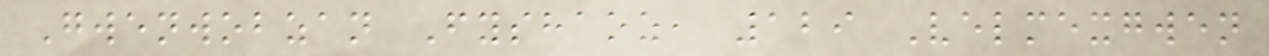Gwenwobzan Fyshaoz, 129 Velmexgwen
